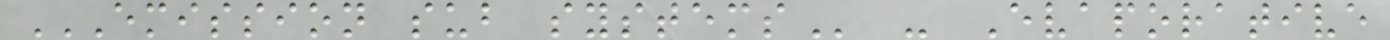EMISSION SUB SYSTEMS - Evaporative
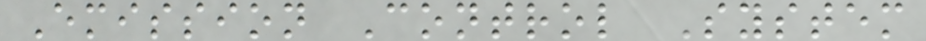Emission Control System
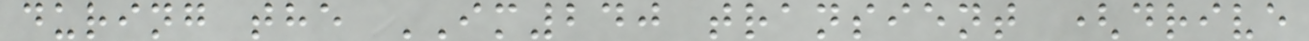during the IM240 transient (drive
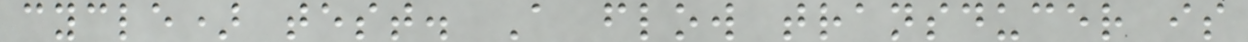cycle) test. A flow transducer is
